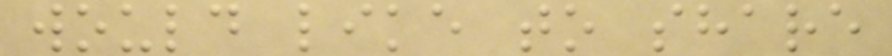would like to share
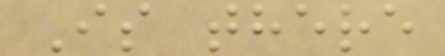Is there
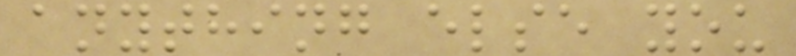anything else you
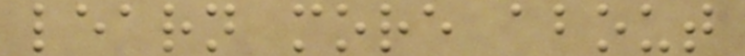learn more about
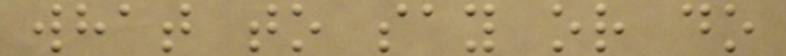what to say or do
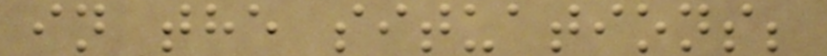in the situations;
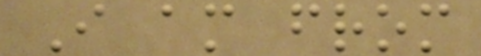I am from
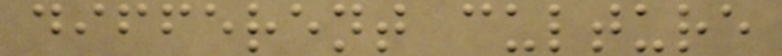different culture
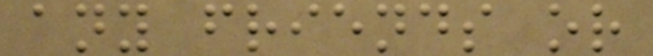any friends or
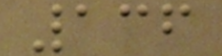136
